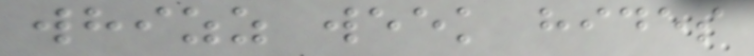whizz week hides
